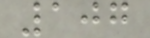107
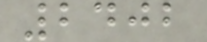2402
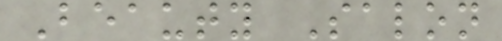Beauty Salon
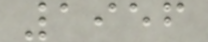1956
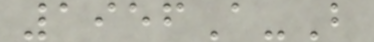1956A-B
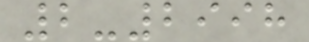2-2998
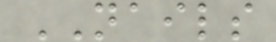NAILS
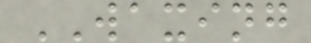WAXING
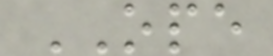OPE
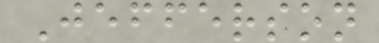Jefferson
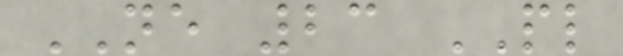NE 23 PL
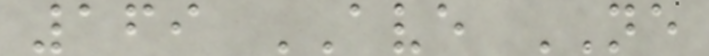169 AVE NE
